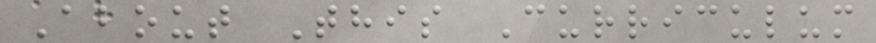About This Curriculum
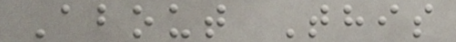About This
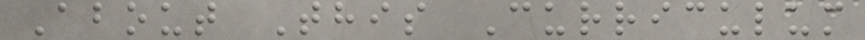About This Curriculum
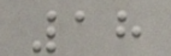18
